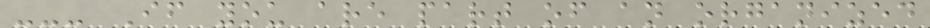--- If you are part of an organized
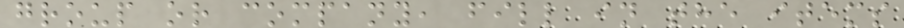group or company, fill in the items
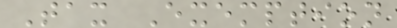Tax Exemption
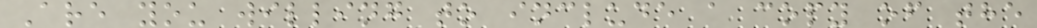Are you willing to include a copy of the
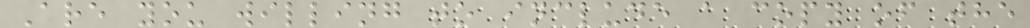Are you willing to include a copy of the
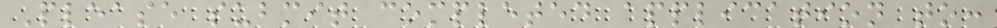Please submit completed application to:
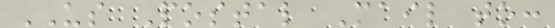US Postal Mail to:
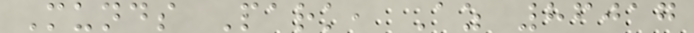Munds Park, Az 86017
